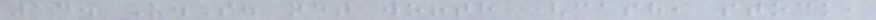14. U.S. net worth (cash, stock,
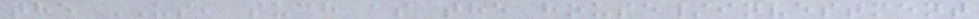the US, such as the house/investment
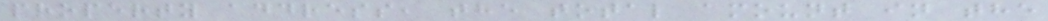property address, the total amount in the
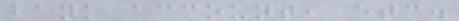bank account, etc.
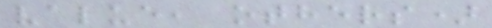value, others)
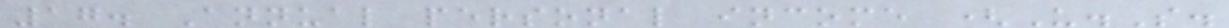17. Annual personal income (U.S.
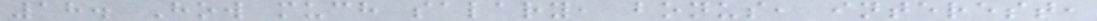18. How much salary, bonus, interest,
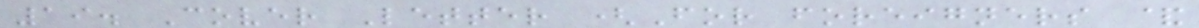19. Cover Letter (For foreigners &
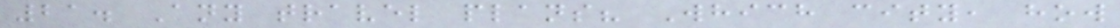21. Any travel plans? Which city, how
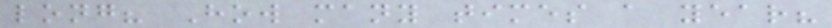long? How many times a year?
